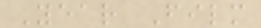Year Film
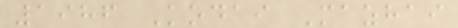1986 Kodai Mazhai
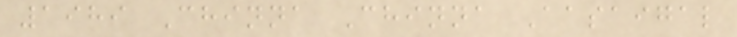1989 Chinna Chinna Aasaigal
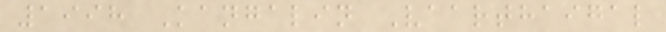1998 Kangalin Vaarthaigal
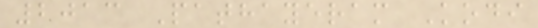2013 Pathayeram Kodi
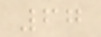67
